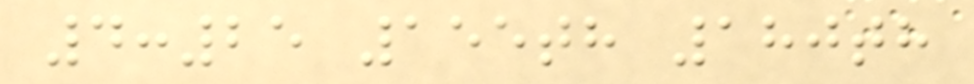4:25 155th 180th
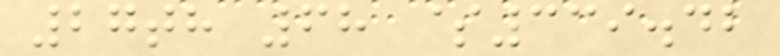27th 68 $339.42
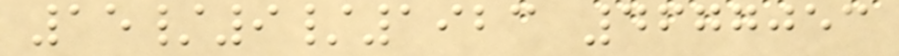15/9/1923 4677053
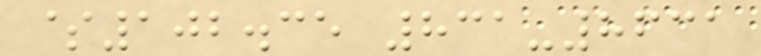$102.35 831-8631
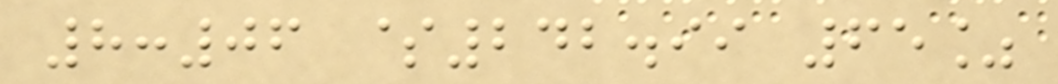8:06 $242.99 65%
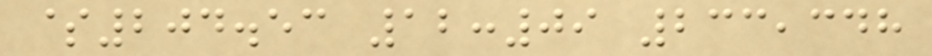$204.53 12:09 233,348
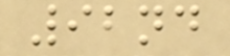92nd
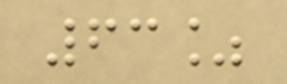63%
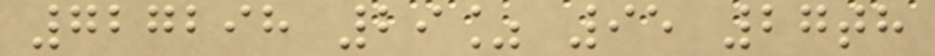727298 29% 95 27th
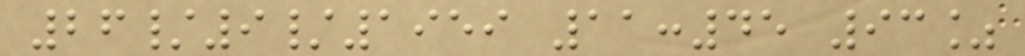26/9/1959 11:45 93%
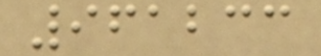961233
